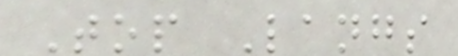Top Langs
